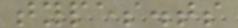types.ts
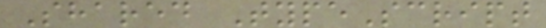Shared TypeScript
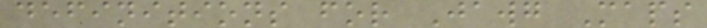definitions for Jawg Maps
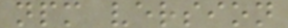npm version
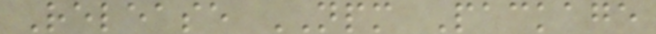Release NPM Package
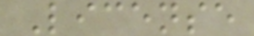License
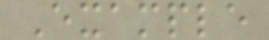Example
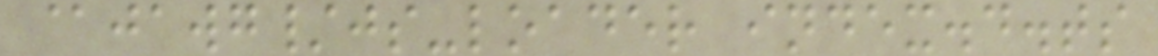@jawg/js-loader index.d.ts
